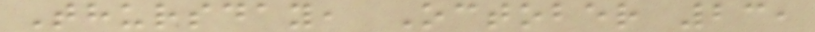Thursday, October 23,
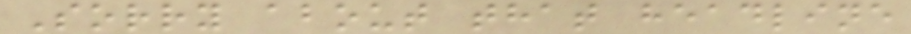Sorry about that headline
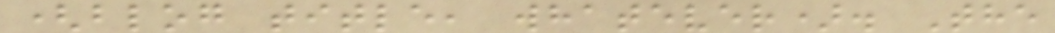(blog title, whatever). The
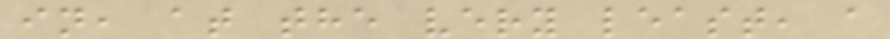in, at the very least, a
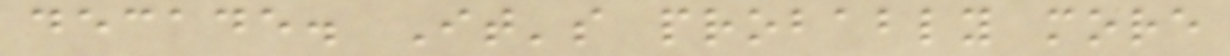decade. It's probably more
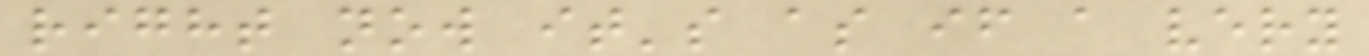right now it's as if a very
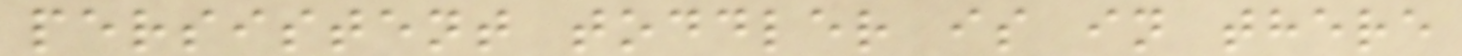persistent toddler is in there
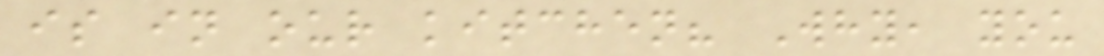is in our kitchen? Why, you
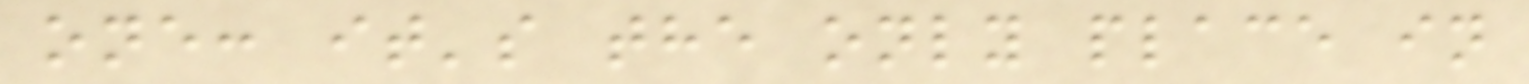one: it's the only place in
